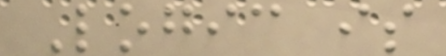Logic is
